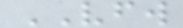VFW
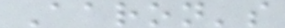Aaron's
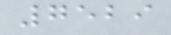7529
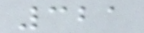321
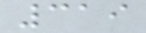319
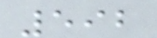592
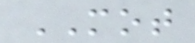MOT
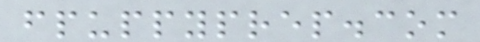fpuppyprep.com
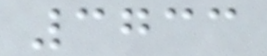3733
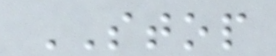STOP
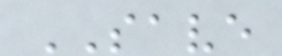SAVE
